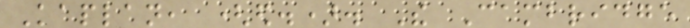Kaplan, (ed.). The Cambridge
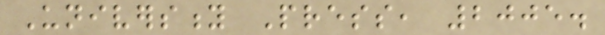University Press, 2005.
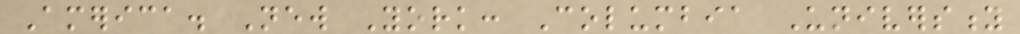America. New York: Columbia University
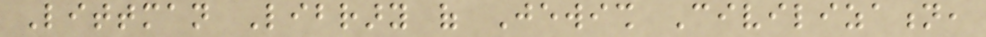Littman Library of Jewish Civilization,
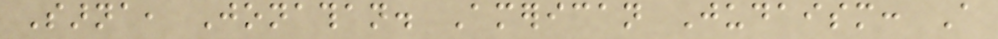Sarna, Jonathan. American Judaism: A
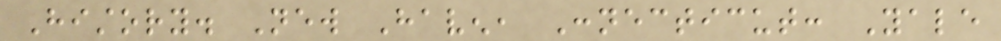History. New Haven, Connecticut: Yale
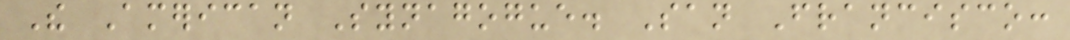The American Synagogue. San Francisco:
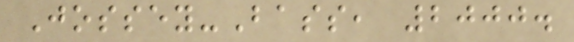Jossey-Bass, 2000.
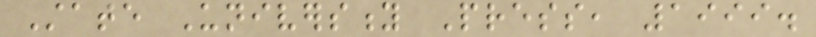State University Press, 1999.
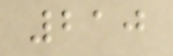210
